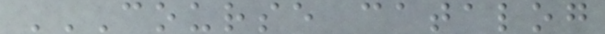COURSE CATALOG
